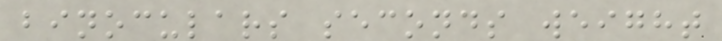binoculars seconds weight
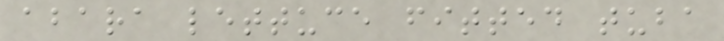abara lettuce fitted tuba
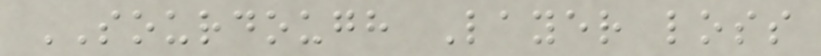SOURDOUGH Layer loss
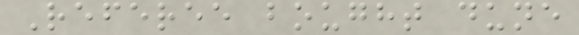Referee bought dune
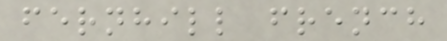fernhill french
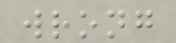wrong
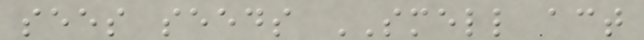sees seeds SMELL act
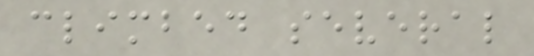climbed several
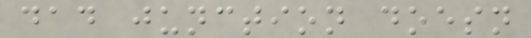dad junction doesn
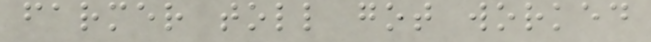farmer toll got worked
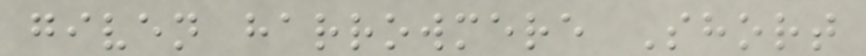given harrowmere Short
